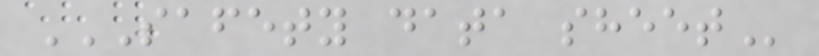SAFETY DATA SHEET
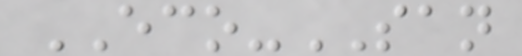ECO-SAN
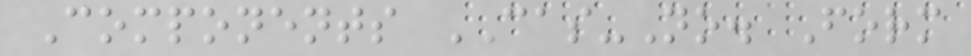Components CAS-No. Form
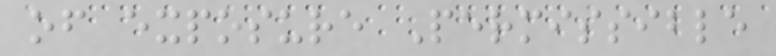of exposure Permissible
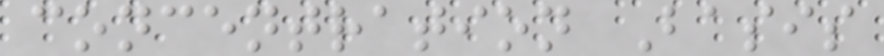concentration Basis
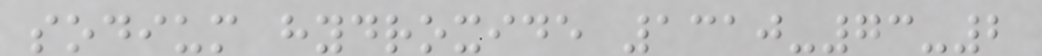sodium hydroxide 1310-73-2
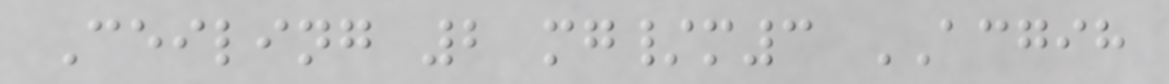Ceiling 2 mg/m3 ACGIH
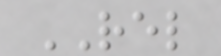REL
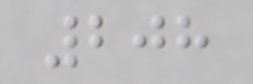208
